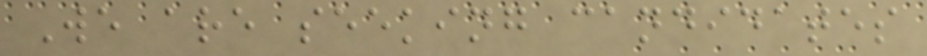We are seeking candidates
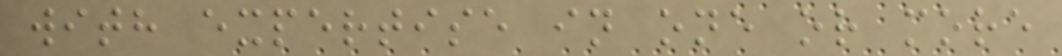with expertise in one or more
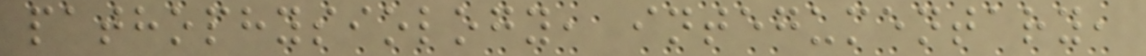pathophysiology, integumentary,
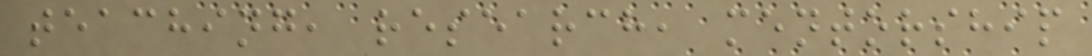teaching, research, mentorship
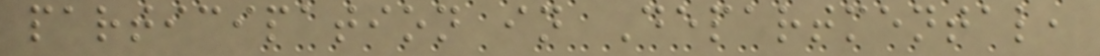participation in Departmental,
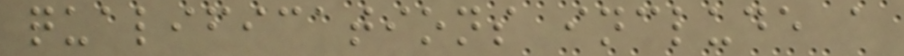qualifications include a
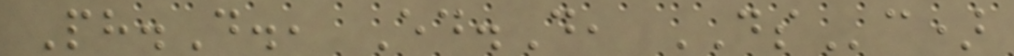Ph.D., Ed.D, DSc)
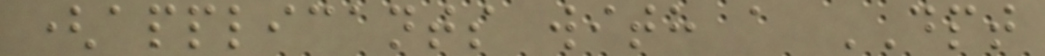(applicants with a DPT
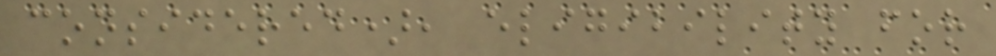considered), eligibility for
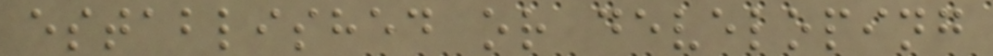established or developing
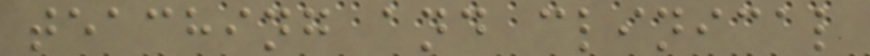teaching and clinical
